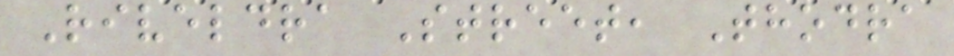Riveldra Street, Thodra
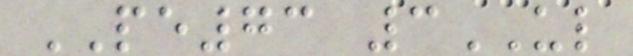PE73 3UL
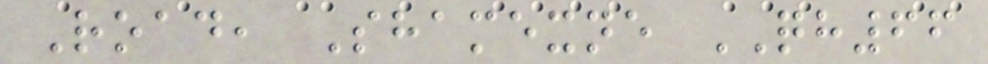Road, Shamexne QH66
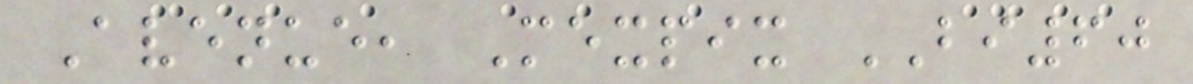Avenue, Mexpix BI60
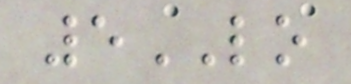5LO
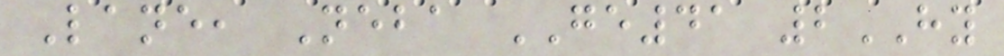Lane, Neba GE41 2HY
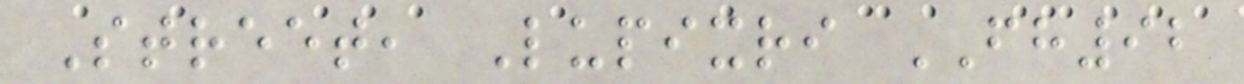Street, Lupixri FH92
